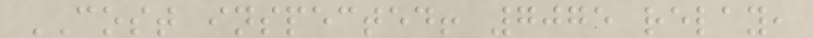COST inspected! 7075 relay,
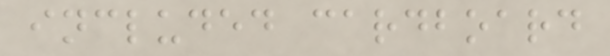included cardboard
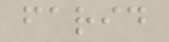farid
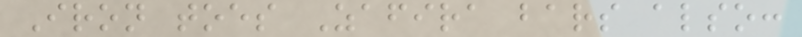Iron toes Zafira bars also:
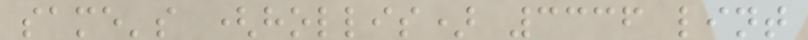same's (hollis) 3336 lint
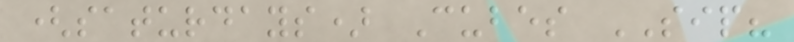(saturdays) Cubes SIP?
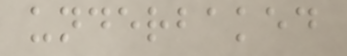underbaked
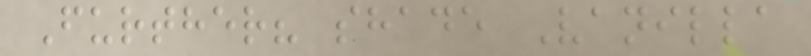Further? shade Vanilla
